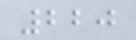220
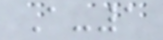A-1
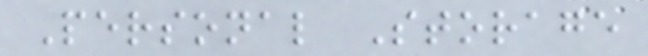Personal Storage
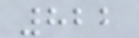822
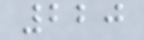220
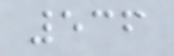536
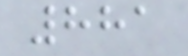881
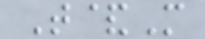T&M
